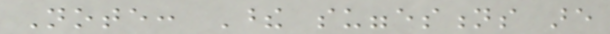Note: These suggestions are
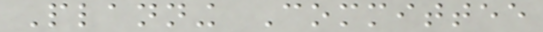Planning Committee
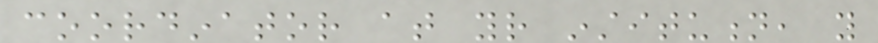coordinator at your institution, you
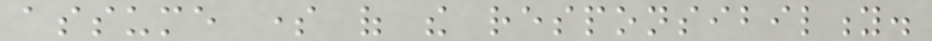assume some of the responsibility.
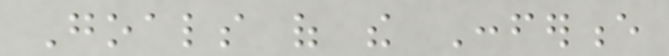Goals of the Conference
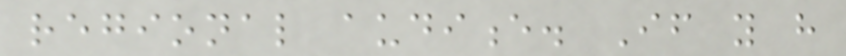regional audience. If you have
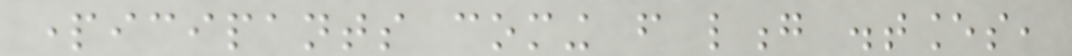participants coming from long distances,
